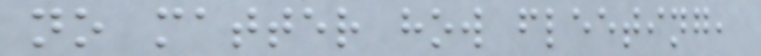no matter how fleeting,
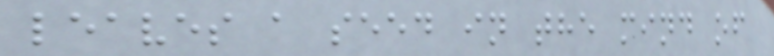leaves a seed in the mind of
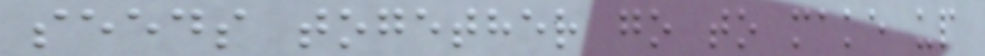seeds together go to make up
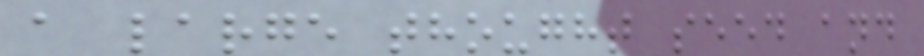a large thought seed and
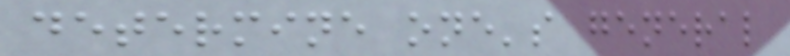determine one's general
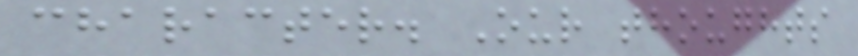character. Our thoughts
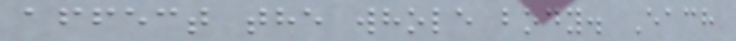affect the whole body. Each
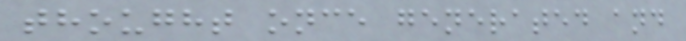thought once generated and
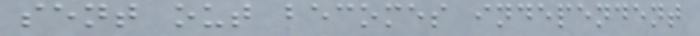sent out becomes independent
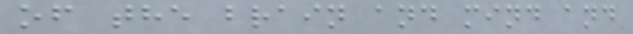of the brain and mind and
